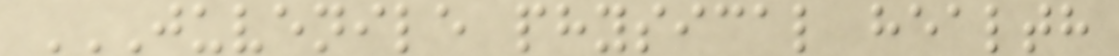JUVENILE PHYSICAL HEALTH
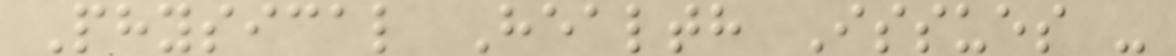Physical Health Issues -
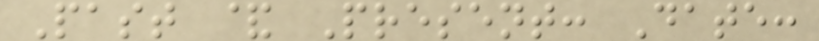Past & Present: Date:
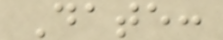Date:
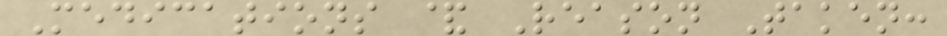Medications & Reason Taken:
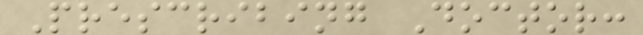Prescribing Doctor:
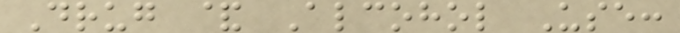Drug & Alcohol Use:
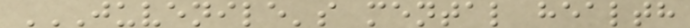JUVENILE'S MENTAL HEALTH
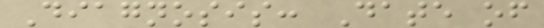Diagnosis: Date of
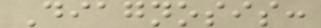Diagnosis:
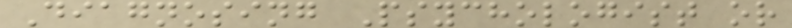Diagnosing Psychologist or
